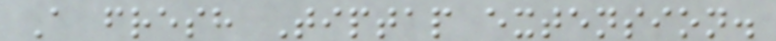A fresh Tiptap extension.
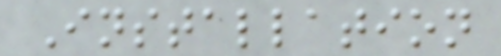Installation
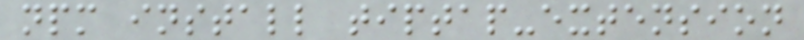npm install tiptap-extension
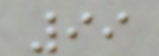99
